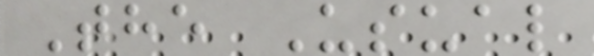The Usual
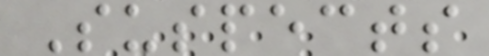Suspects
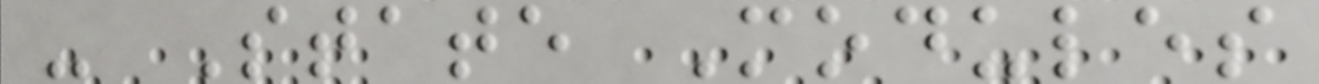- State Modules
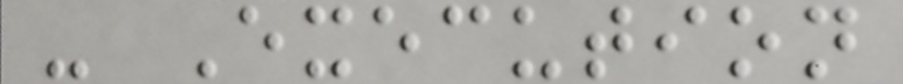- Execution
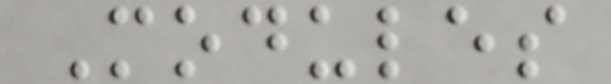Modules
